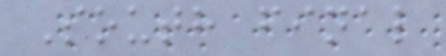South final
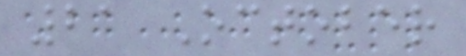21 October
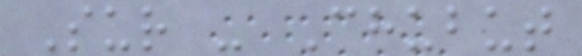Sur - Chubut
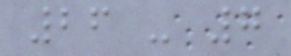26 - 7
